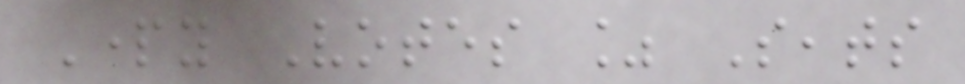Party Votes % Seats
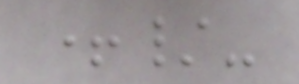+/-
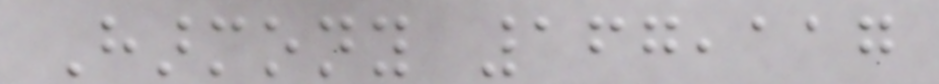Harmony 167,117
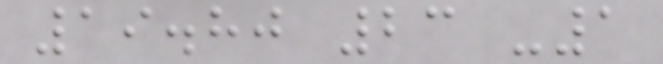19.80 23 -1
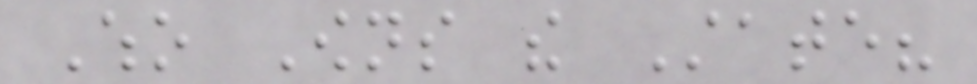Who Owns the State?
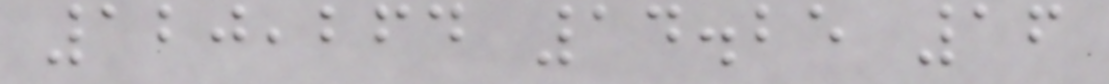120,264 14.25 16
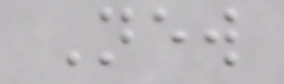New
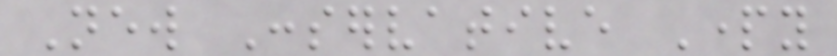New Conservative Party
